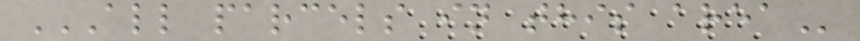ALL PARCELS IN THIS AREA
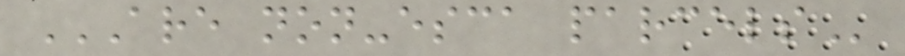ARE NON-ESCA PARCELS
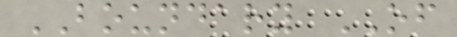BOUNDARY OF
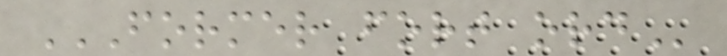FORMER FORT ORD
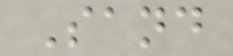Sand
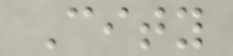City
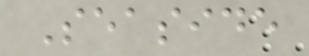Seaside
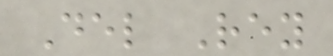Del Rey
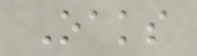Oaks
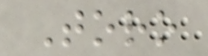Toro
